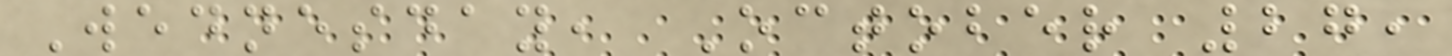Wednesday, October 27,
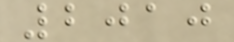2010
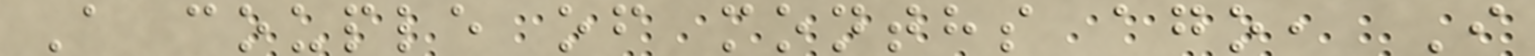A couple of months ago, I
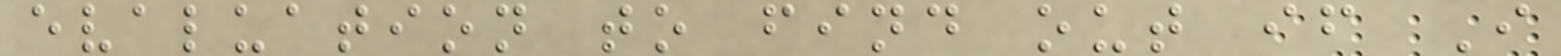evaluation to find out if I
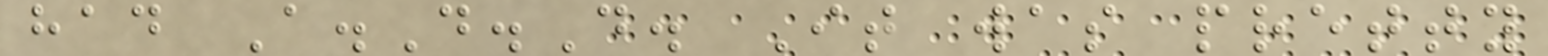had A.D.D. It was pretty
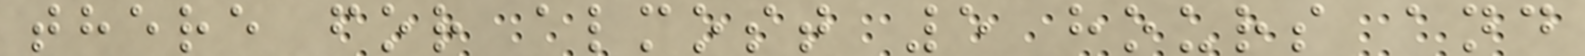there for almost 5 hours and
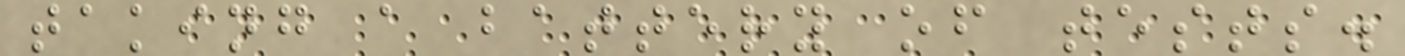taking a battery of tests.
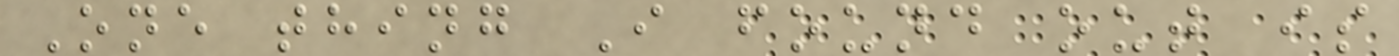One thing I found out is
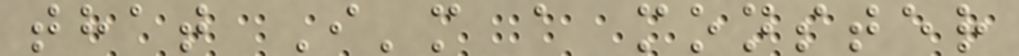that I'm a monster
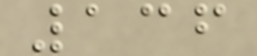136
